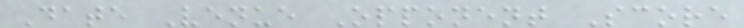Date Venue Opponent Score
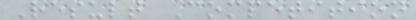Result Competition
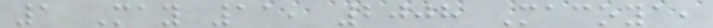1 May 11, 2008 Macoya,
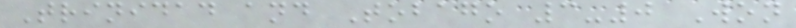Trinidad and Tobago 3-0 Won
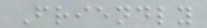Friendly
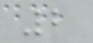2
